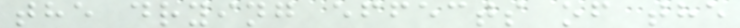the drying effects of the
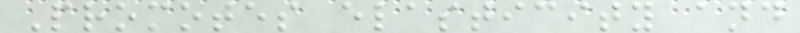Promotes elasticity and
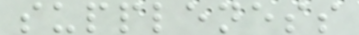suppleness
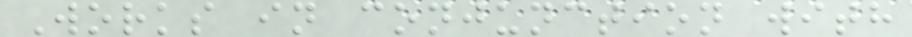Works in conjunction with
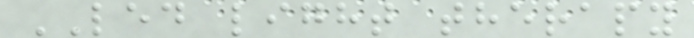LED light therapy
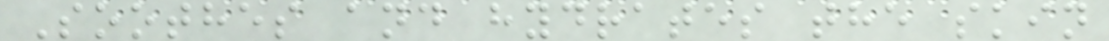Soothes and hydrates the skin
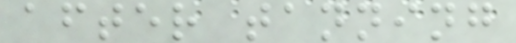after tanning
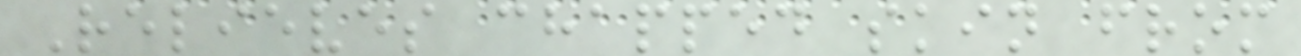Relieves chapped skin from
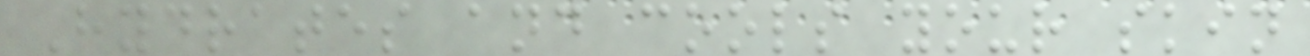Hydrates and cools your skin
